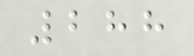288
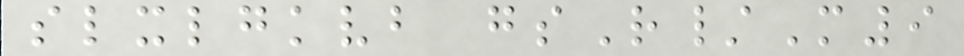slxlgkvb gsR/M9
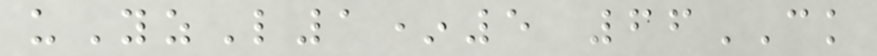uYzL1*5 66CK
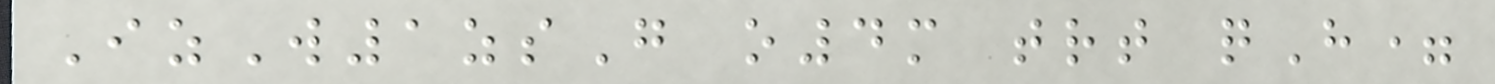IzW1zsG o4m trt qH=
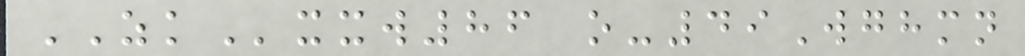ZKxxw86 o-49Wghmn
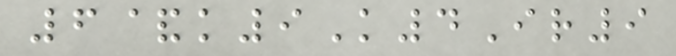6&k9K4Ir9
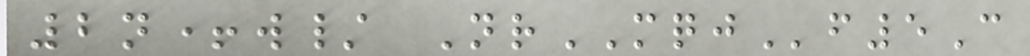2n+w/ NrMQJf5C
